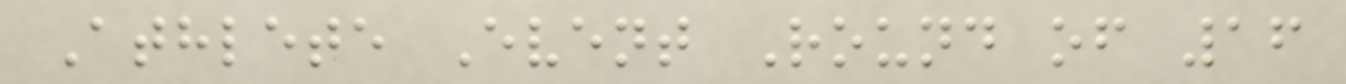Athlete Event Round of 16
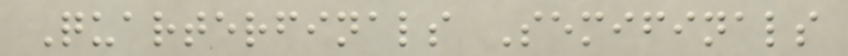Quarterfinals Semifinals
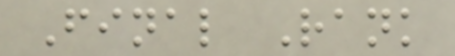Final Rank
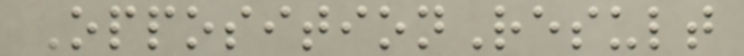OppositionResult
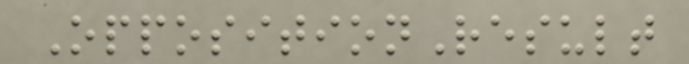OppositionResult
